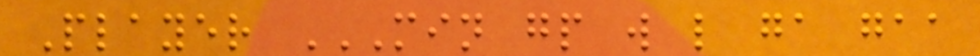Player MIN GP W L GA GAA
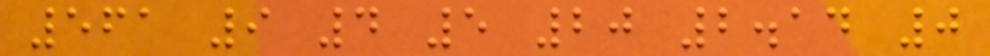561 9 4 5 20 2.14 0
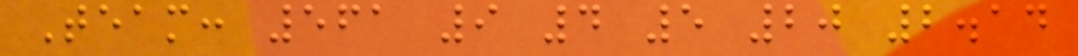Team: 561 9 4 5 20 2.14
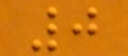0
